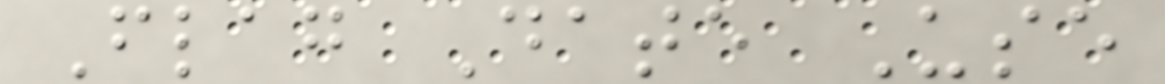Flag Date Use
